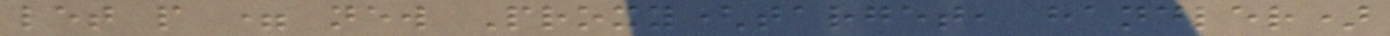let p = new Proxy(target, handler)
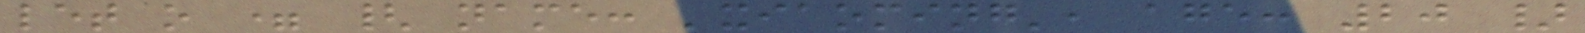let o = { name: 'xiaoming', age: 20 }
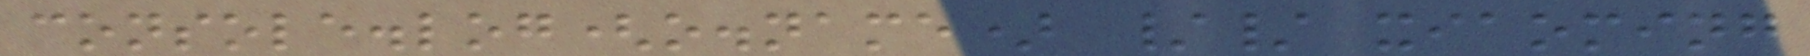console.log(o.name) // xiaoming
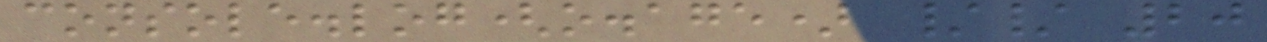console.log(o.age) // 20
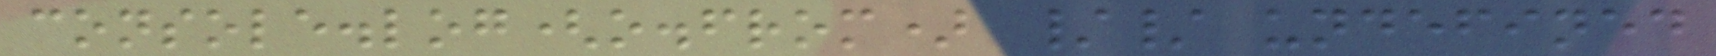console.log(o.from) // undefined
